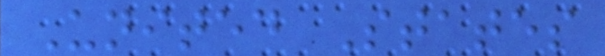United States
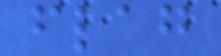flag
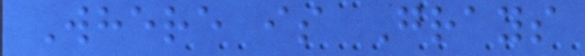Where is Grays
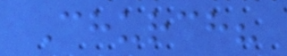Church?
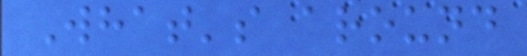What's around
